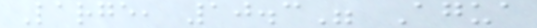Large, 10.3" Agua
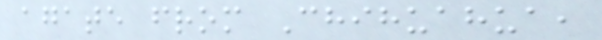agate from Chihuahua,
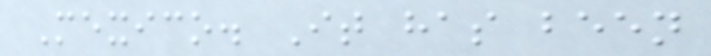Mexico. It has been
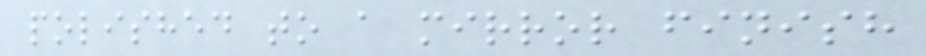polished to a mirror finish
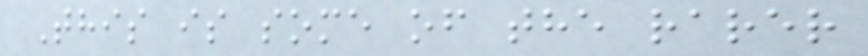This is some of the rarer
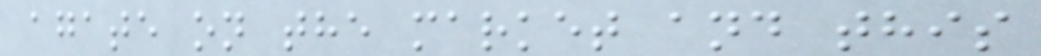agate on the market and this
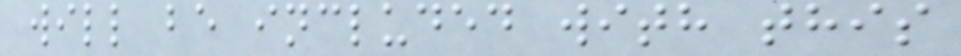will be included with this
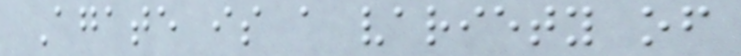Agate is a variety of
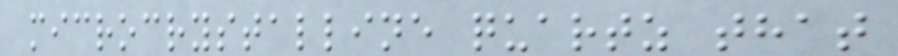microcrystalline quartz that
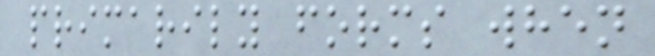primarily forms when
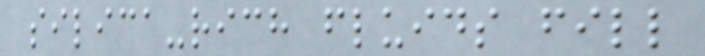silica-rich fluids fill
